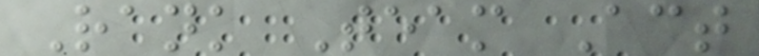Rank Team Act
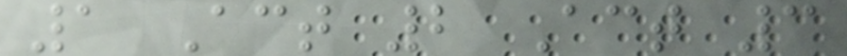1 Act 2 Act 3
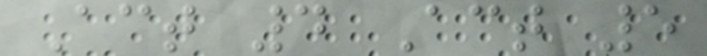Act 4 Act 5
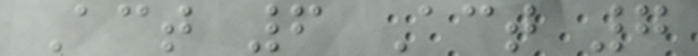Act 6 Act 7
